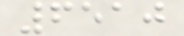6510
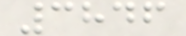3846
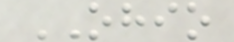OHIO
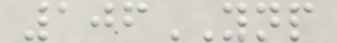106YNP
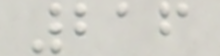216
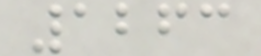1263
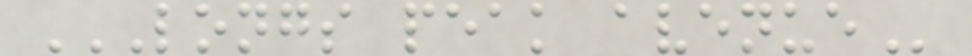LONGS PEAK AVENUE
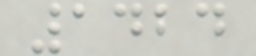1424
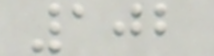102
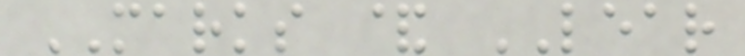MARKS & LEAR
